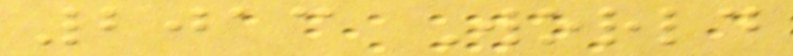2013 World
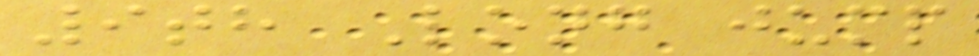9th Long jump
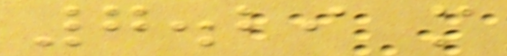7.29 m
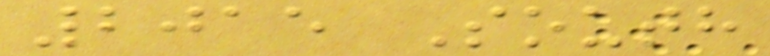2015 South
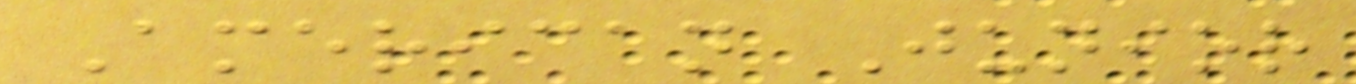American Junior
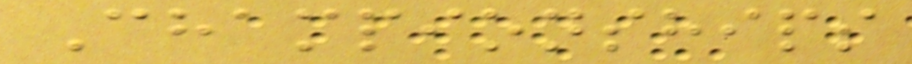Championships
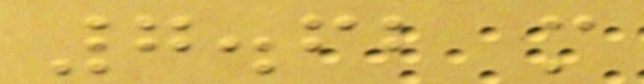7.62 m
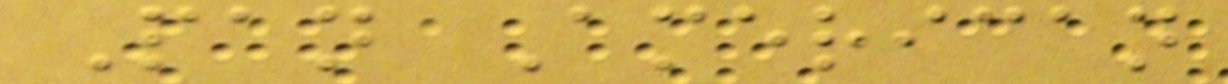Pan American
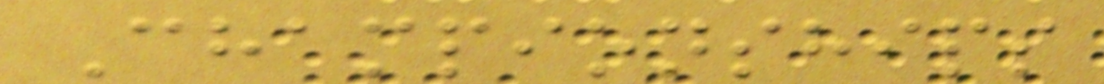Championships
